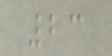23
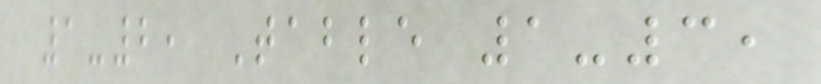1-2, Table 1-3,
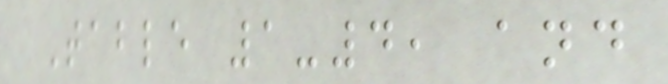Table 1-4, and
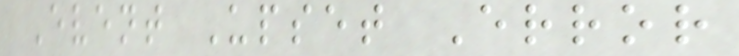Event Upset Error
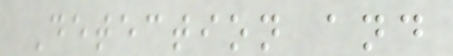Detection and
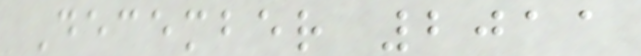December 2011
